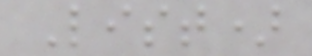List)
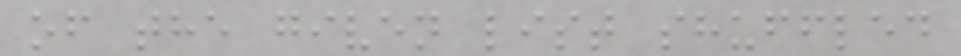of the given list shuffled
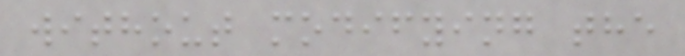without modifying the
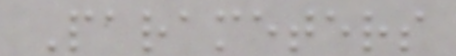Parameters
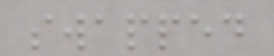swapped
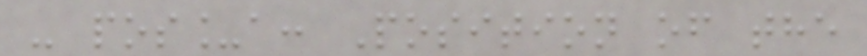- pos_a: Position of the
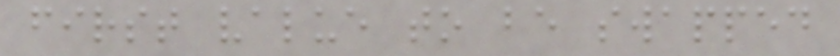first value to be swapped
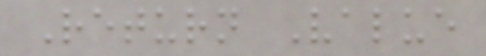Return Value
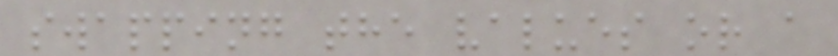swapping the values or a
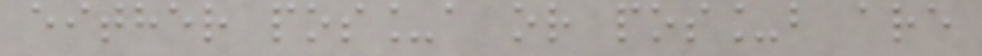either pos_a or pos_b are
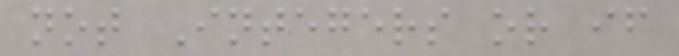not Integers or if
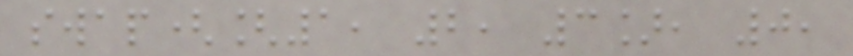swap([1, 2, 3], 0,
